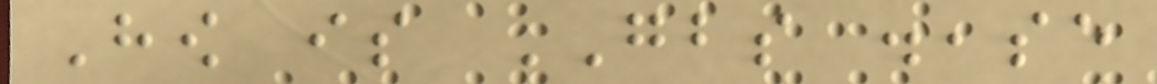How is GBS disease
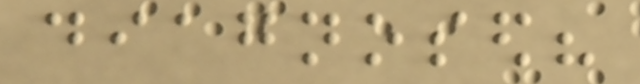diagnosed?
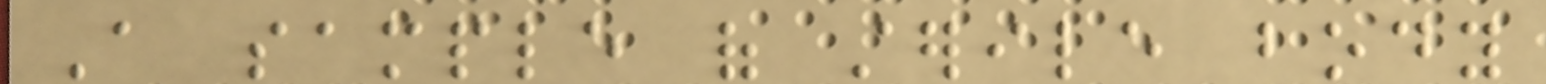A sample of sterile body
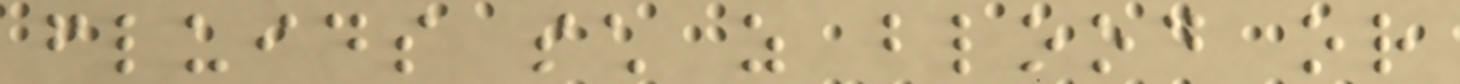fluids such as blood or
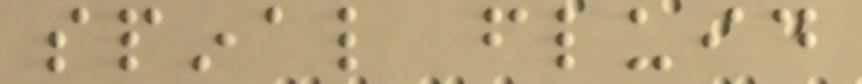spinal fluid
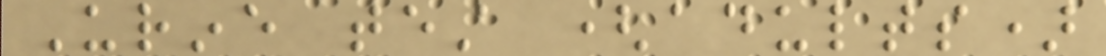Urine test (adults)
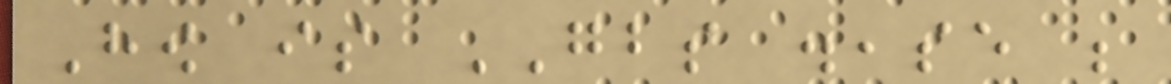How is GBS disease be
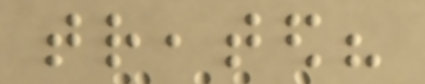treated?
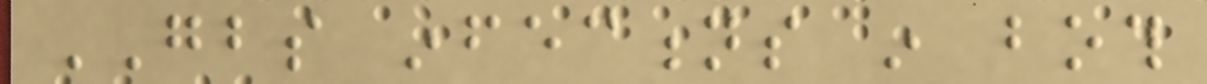GBS infections in both
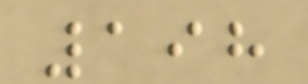198
